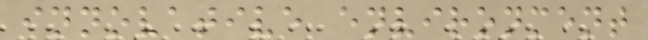innovative environment
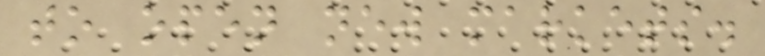to open new markets.
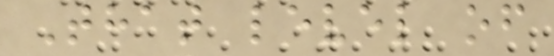That level of
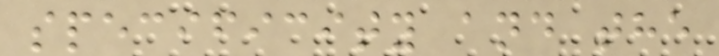specificity and the
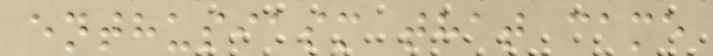enthusiasm that came
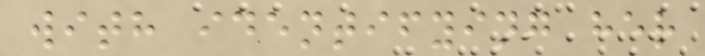with identifying her
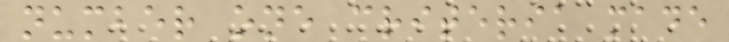number one criteria made
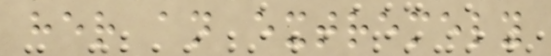her an extremely
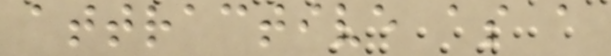attractive as a
